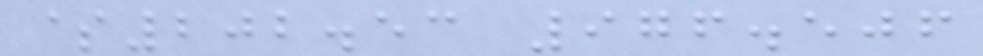$202.53 976.506
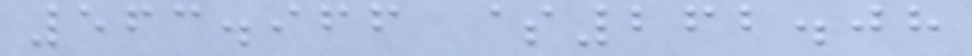563.966 $262.08
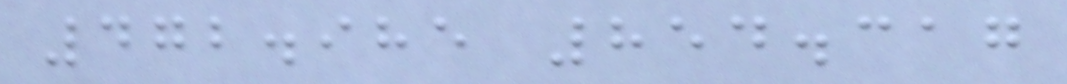472.985 854.317
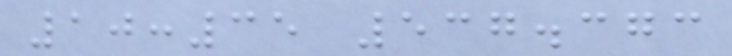10:35 537.373
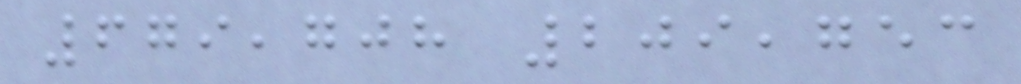679,708 209,753
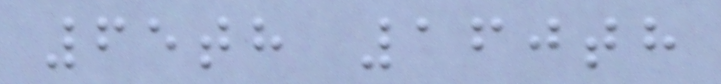65th 160th
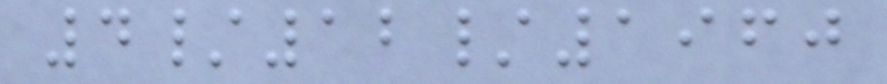4/12/1960
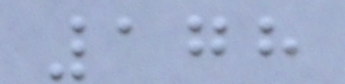178
